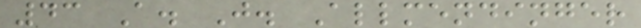43 A. J. Allmendinger
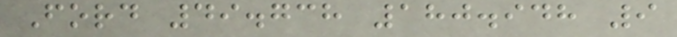Ford 49.738 180.948 9
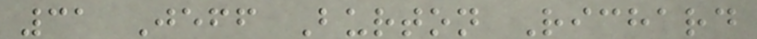31 Jeff Burton Richard
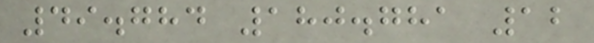49.784 180.781 12
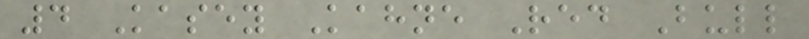4 Kasey Kahne Red Bull
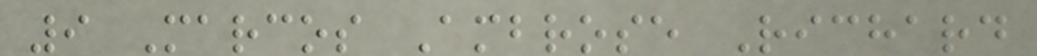9 Marcos Ambrose Richard
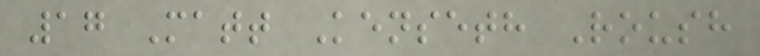17 Matt Kenseth Roush
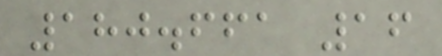180.661 16
